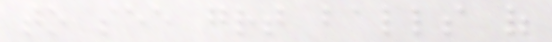to see great balls of
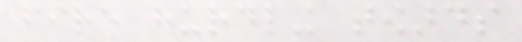fire hurdling towards
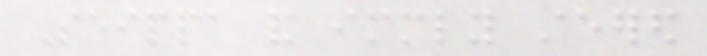Seippa and immediately steered
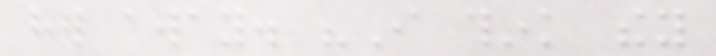her away. "I think they
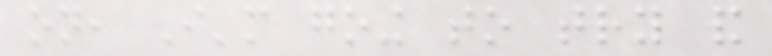on, I'm going to try and
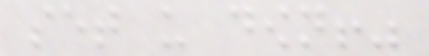set us down!"
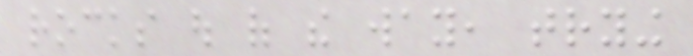rocks out of the way, trying
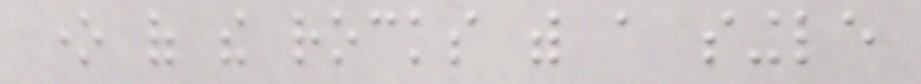one of the rocks with a single
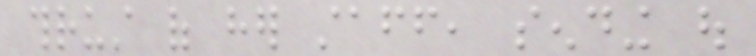thrust of her staff, sending out
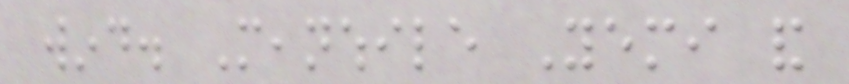wind. Meanwhile Yemi and
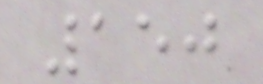150
